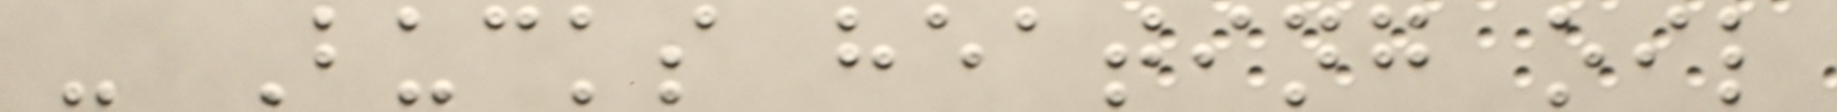- Bucks heating oil
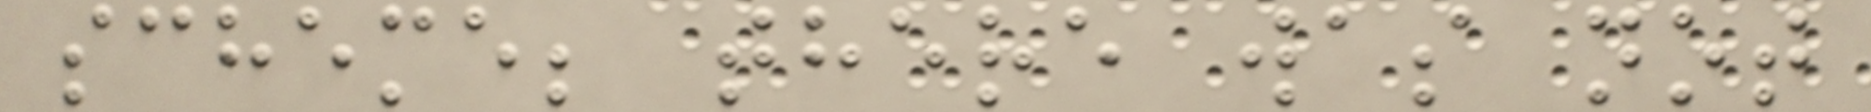scheme; there was not
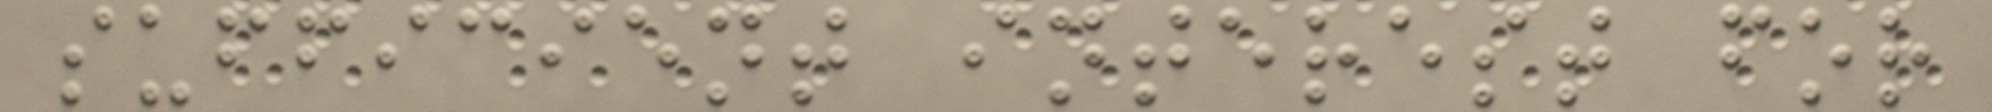sufficient interest for
